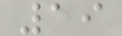19
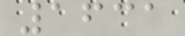1631
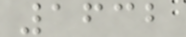1632
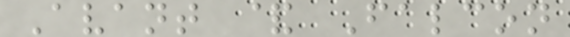Avant & Falcon
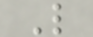L
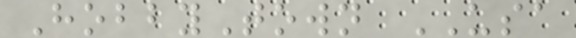HobbyTown USA
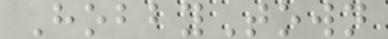HobbyTown
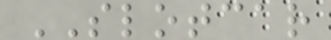SLOTCAR
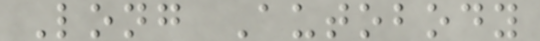Long Autobody
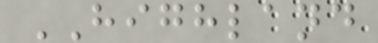HIGHLAND
